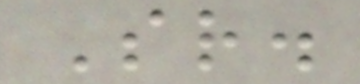Sr.
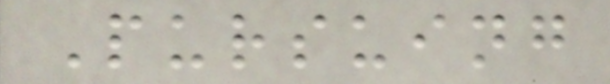Pursuing
